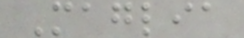Maglia
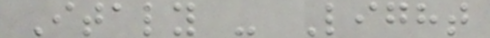Italy - Light
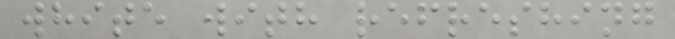white with refreshing
